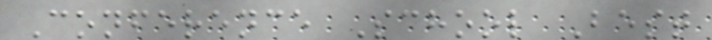Conference School Best
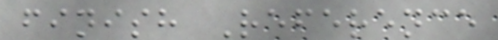finish Reference
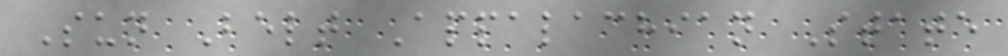Sun Belt Appalachian State
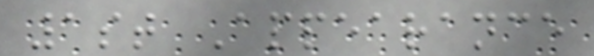1st Appearance
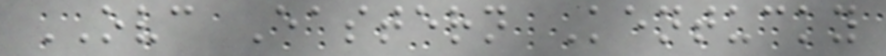OVC Eastern Kentucky
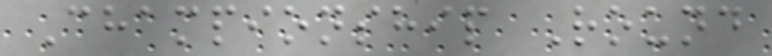Championship Round
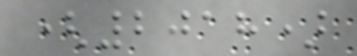(2018)
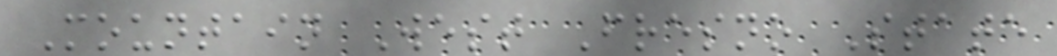Mountain West Fresno State
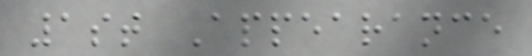1st Appearance
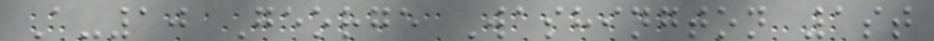A-10 George Washington 1st
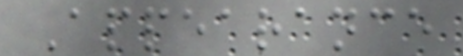Appearance
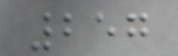257
